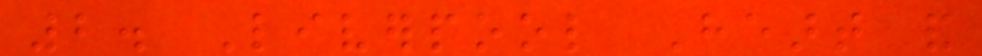2. Liverpool Heart and
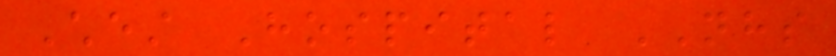Chest Hospital NHS
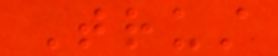Trust
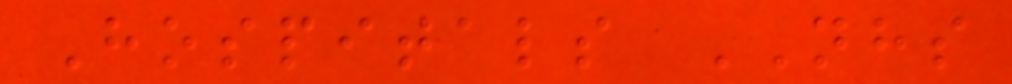Hospitals NHS
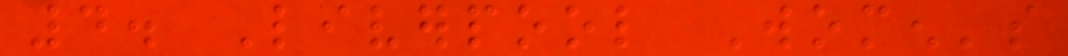4. Liverpool Women's
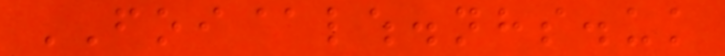FOI@lwh.nhs.uk
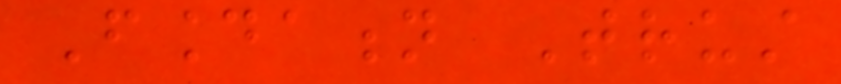Foundation Trust
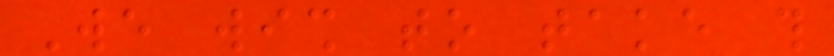We wish to take this
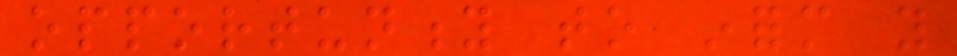opportunity to inform you
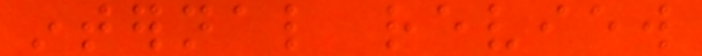internal review
